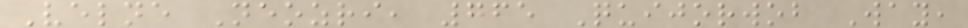Velne Neozri, 765 Quijorwob Way,
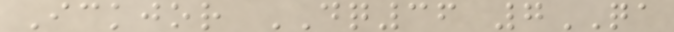Ickjor DQ36 7QA
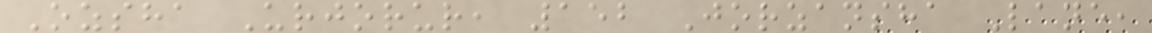Ozsha Urjorur, 152 Jorzansha Lane,
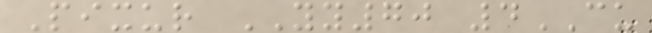Pixur YY70 4CU
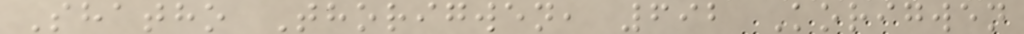Shatho Thorigwen, 692 Korigwen
